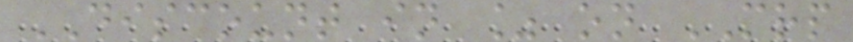DISCOUNT in % on MRP
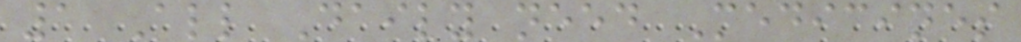1 All Daily need Medicines
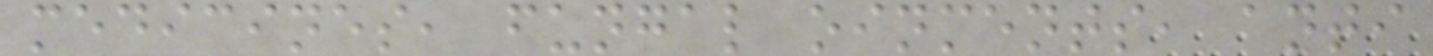medicines, fungal oinments, anti
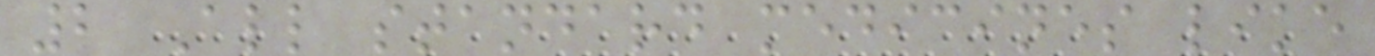2 All standard medicines like
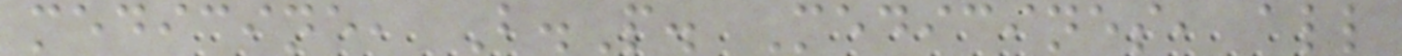medicine, B.P. Medicines, all
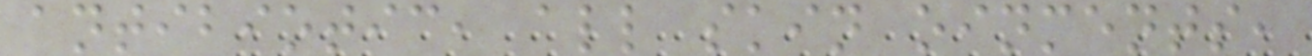antibiotic, all skin oinments,
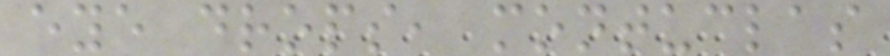eye drops, montuclas
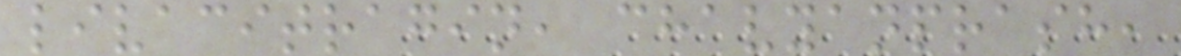livacitragin, chavyanprash,
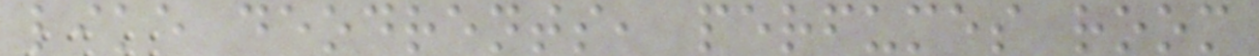like deodrents, perfumes room
